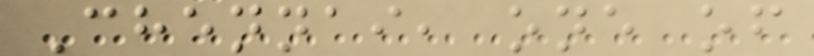Chennai, one of
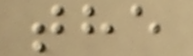the
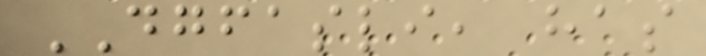DGFASLI, has
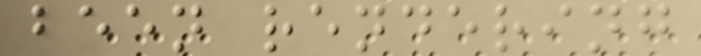been rendering
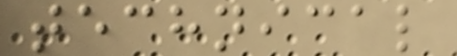technical
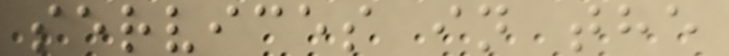services in the
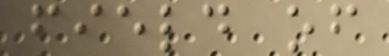field of
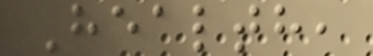Health,
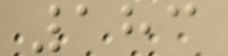183
